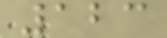123
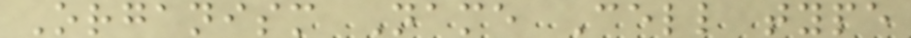Organism Name Cell type
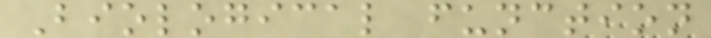Biological function
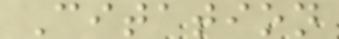Citation
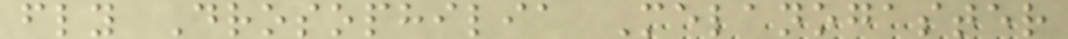fly Drosophilia Melanogaster
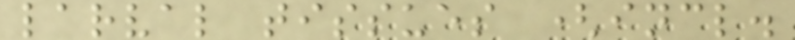larval tissues (incl.
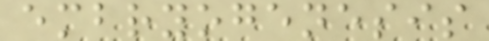embryogenesis
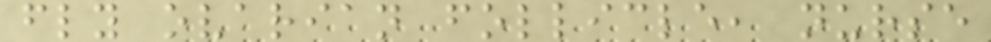fly ovarian follicle, nurse
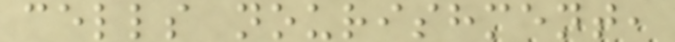cells nourishment,
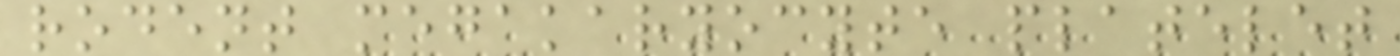rodent megakaryocyte platelet
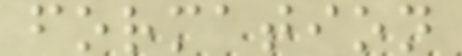formation
